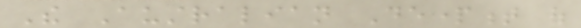The Australian Department of
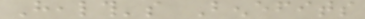Health's Benefits
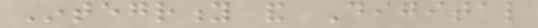Integrity and Digital
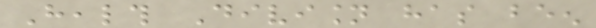Health Division has been
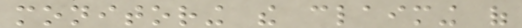monitoring the claiming of
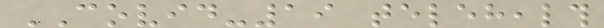COVID-19 telehealth
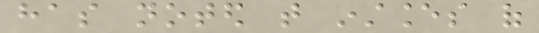has noted that instances of
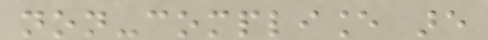non-compliance are
